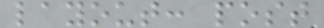layout: post
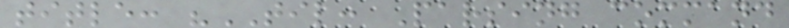title: "TIL: Parsing command
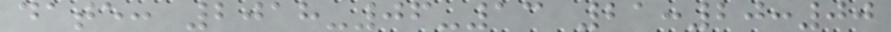date: 2018-06-13 21:20:00
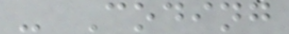- Coding
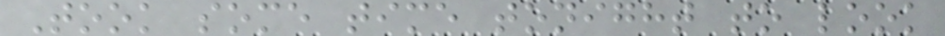Took some time tonight to look
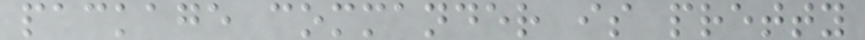package commander is pretty
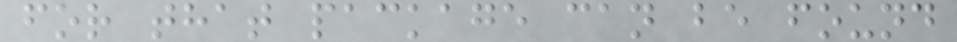for that package can be found
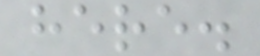here.
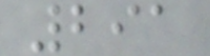291
